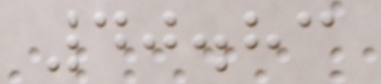40.83
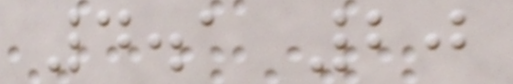4.1 20
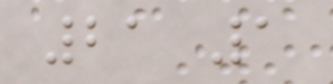21 1
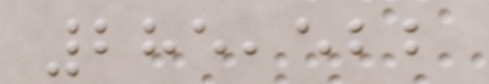285,522
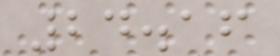24.16
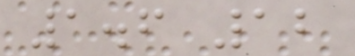1.6 12
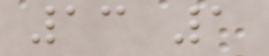13 1
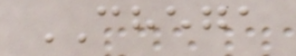CHEGA
